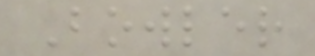Bowler
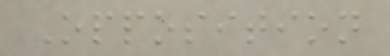Opposition
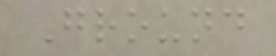Ground
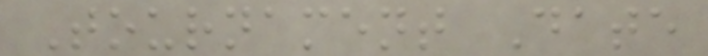Tournament Date
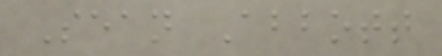Sean Abbott
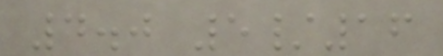4.0 5/16
